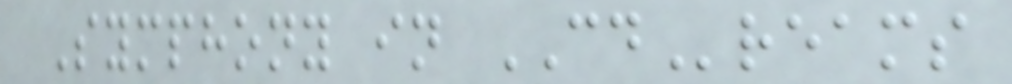Symphony in CDreams
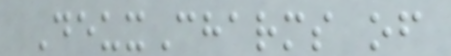DeuxCharms of
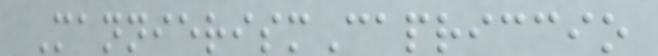MannierismCapriccio
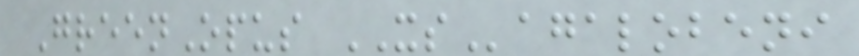GreenOpus XSagalobeni
